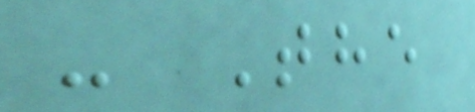- The
